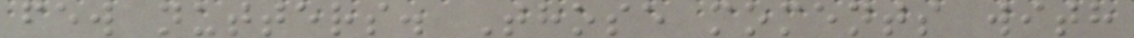few nutters. Those moments with
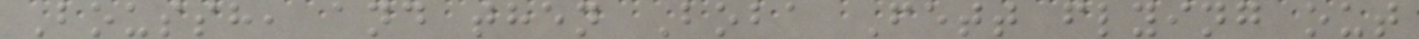Boussh, and then Boba Fett flying out
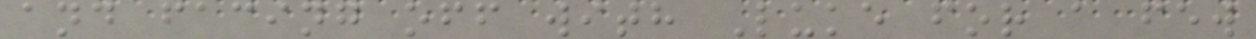and facing off with Luke for a few
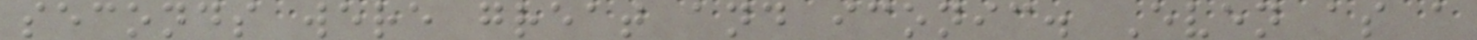seconds were great and iconic. Even as a
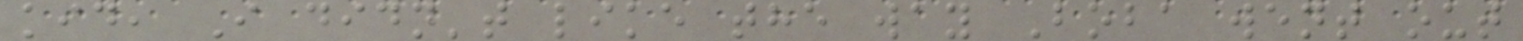kid, I didn't like the way Boba went out
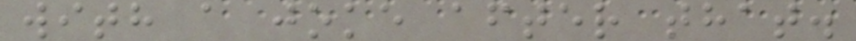with a joke after that.
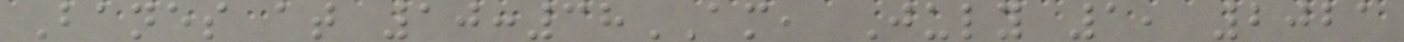Banes at 10:38AM, July 1, 2021
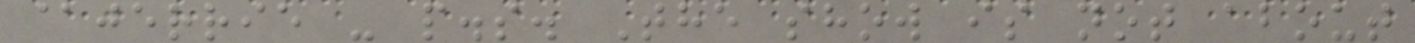@jerrie - p.s. The show is not about
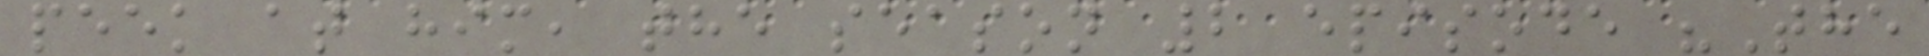peek at him, the season 2 episode "The
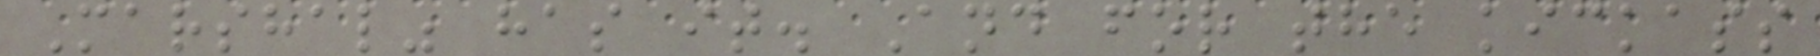Marshal" has it. And for the kickass
